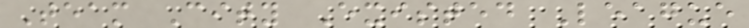Team City Existed League
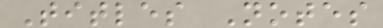Titles Notes
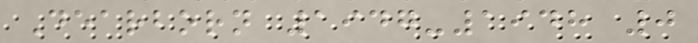Dearborn 1947-1948 0
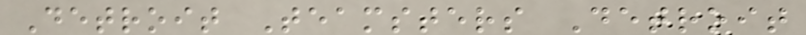Detroit Teamsters Detroit
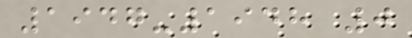1947-1948 0
